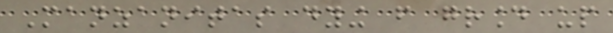Manzanitas dying from ground up
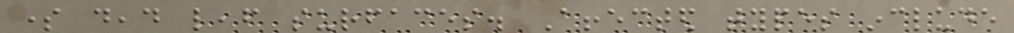some dead leaf surfaces. Affected types include
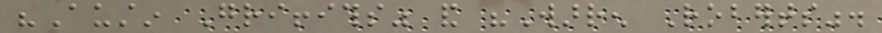"Austin Griffiths" and "Warren Roberts".
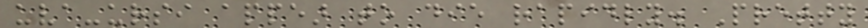uva-ursi appear to die rapidly. Pretty
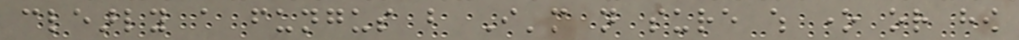clearly a fungus but I'm not sure which one or how
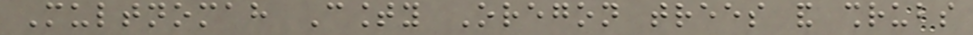Multnomah County Oregon trees and shrubs
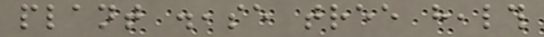plant disease tree health
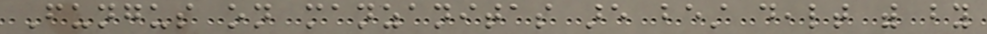Fungus on manzanitas are best dealt with by
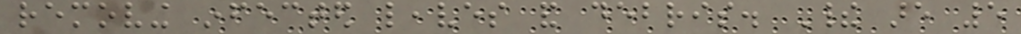removing infected leaves and debris. Their are 5
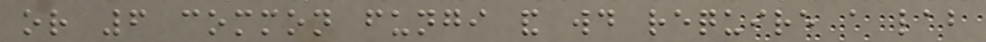or 6 common fungi and would require a lab
